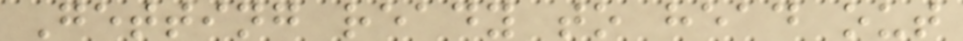Getting ready to head out
